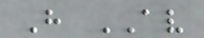H AV
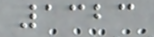1323
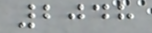2048
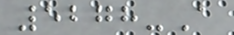5278-A
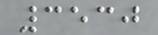3530
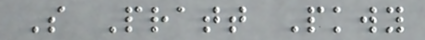S Pratt Pkwy
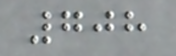708
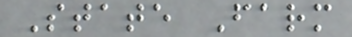State Farm
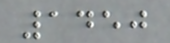1450
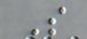S
